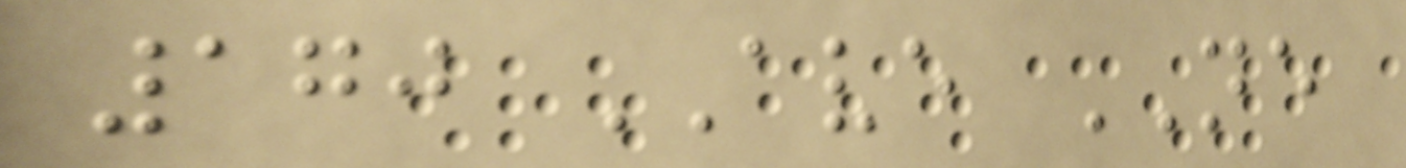170 AVE NE
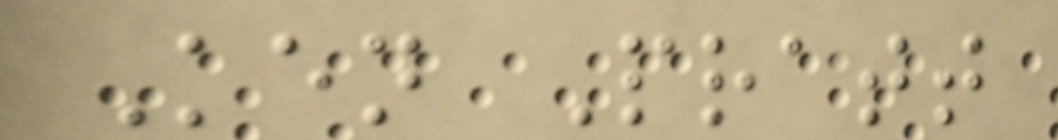Ken Pratt
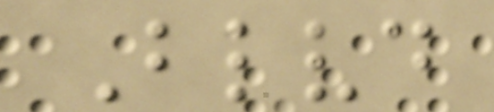Blvd
